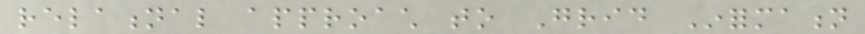relational approach to Grid Information
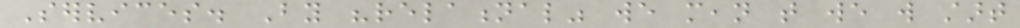Services. By "relational" we mean that we will start
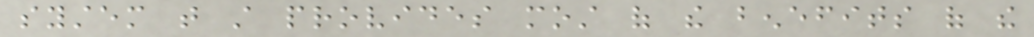system that still provides most of the benefits of the
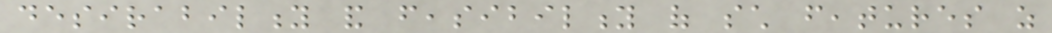desirability and feasibility of such features as
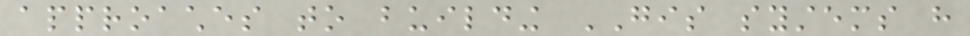approaches to building GIS systems have
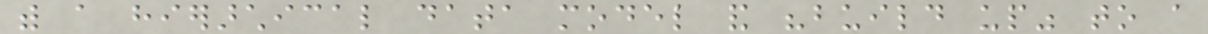with a hierarchical data model and "build up" to a
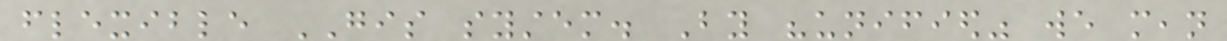flexible GIS system. By "unified" we mean
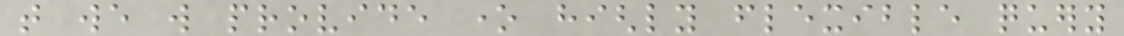that we will provide one highly flexible query
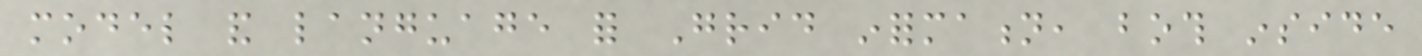model and language for Grid information, both inside
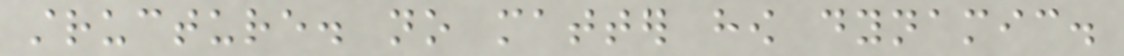structure. no matter how dynamic.
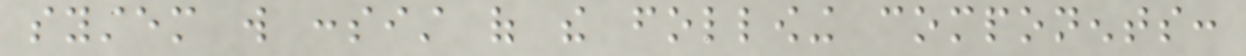system will consist of the following components:
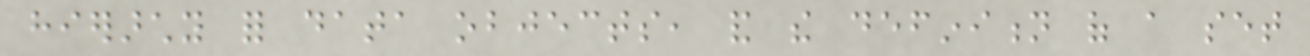hierarchy for data objects, and the definition of a set
